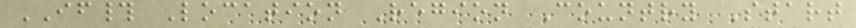IF# Location Region Country Start
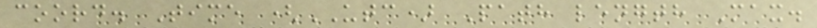coord. Time (UTC) Path length Max.
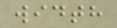width
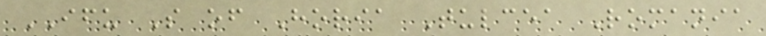IFU S of Horia Tulcea Romania
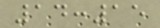14:15
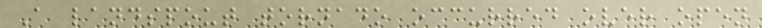A landspout tornado occurred over open
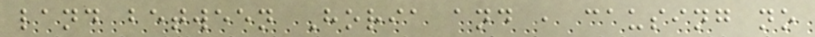land between Horia and , causing no
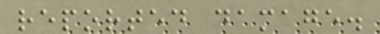reported damage.
